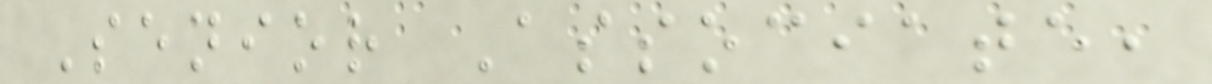Senior Associate,
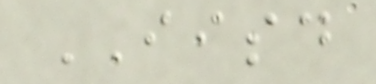IISD
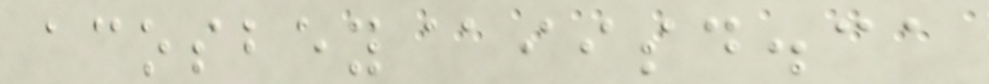acosbey@iisd.ca
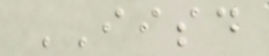IISD
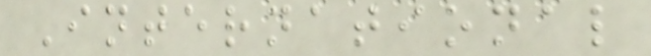International
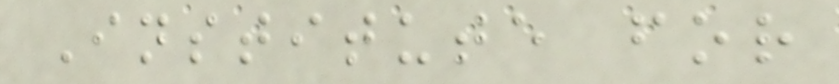Institute for
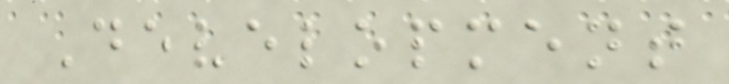Development
